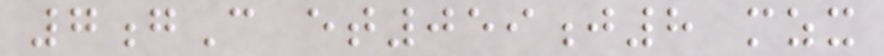7gC et059j8 mzx
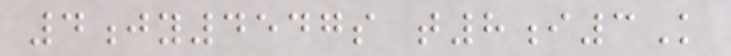4jy4547s t8i3K
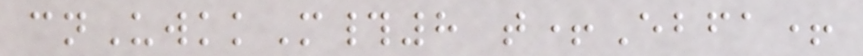cnUwkkM#8 t+Ebfa+
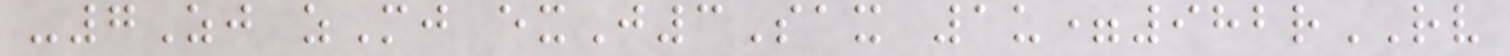-7Zj zMj exJ3Sax 1u=982rRV
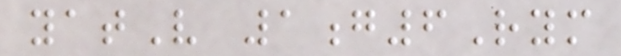yatV 1g6Rym
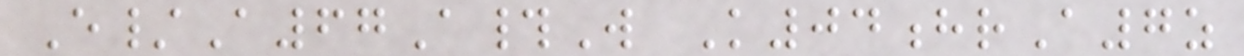E/A67A#W K04hrA7z
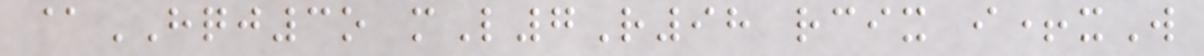@HQJ3o mL7R98 rcix i+xW
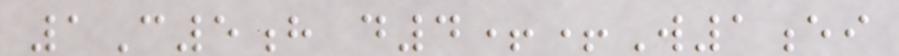1C5h d4++W1ei
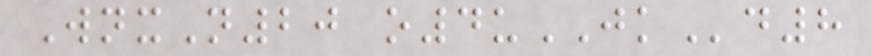WnxN20 o4uJKd8
